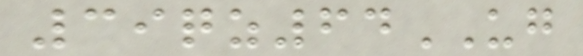39qz64UG
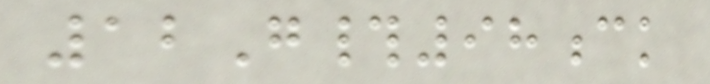12G#98ck
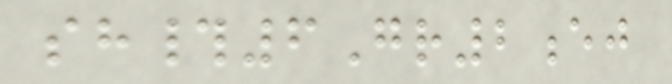sh#6Gr2ej
